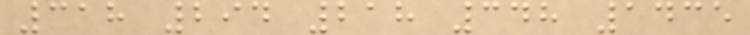318 294 218 348 1435
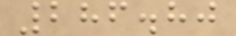286.80
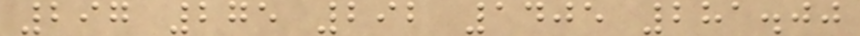297 275 292 1405 281.00
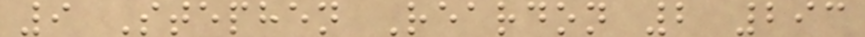9 Stephen Reardon 2 293
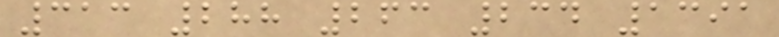313 288 263 234 1391
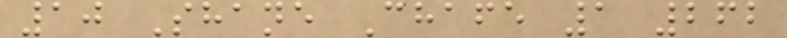10 Shane Chafe 1 262
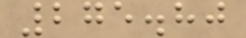275.80
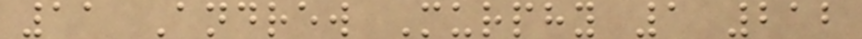11 Andrew Murphy 1 212
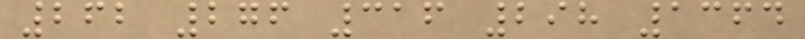262 276 316 298 1364
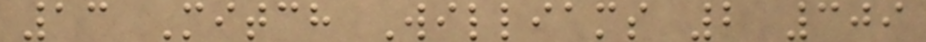13 Mitch Williams 2 309
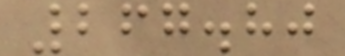267.80
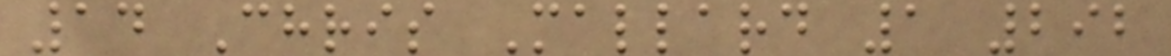14 Chris Mallard 1 292
